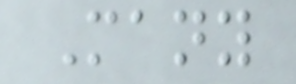Many
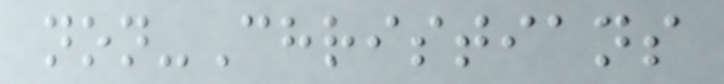non-Christians
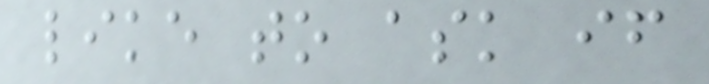like to ask if
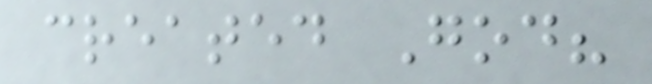created God?
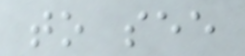to see
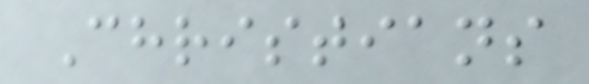Christians
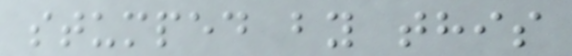stumped by this
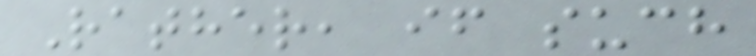Rather, if such
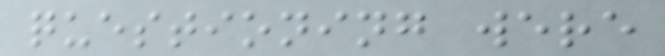questioning were
